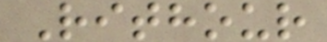Rithour
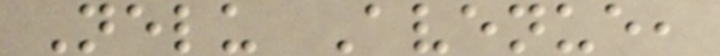Nelu Avenue,
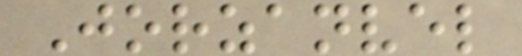Jorzanvel
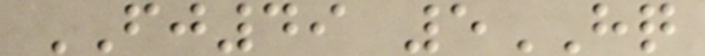FJ49 5HQ
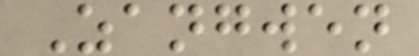Zangwen
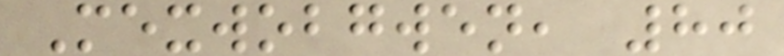Mexwobgwen, 80
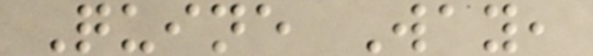Quine Way,
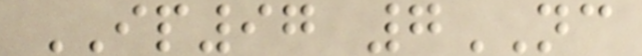IP97 7NC
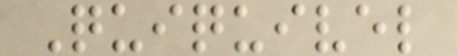Quiquivel
